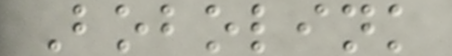Bobolink
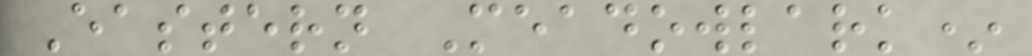Eastern Meadowlark*
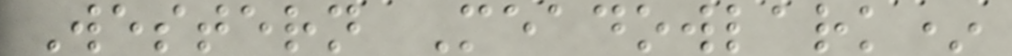Western Meadowlark*
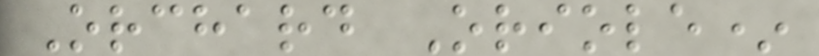Orchard Oriole*
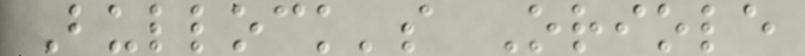Bullock's Oriole
